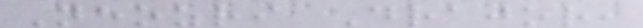Neozri Drajor,
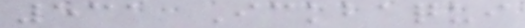531 Ickbaqui
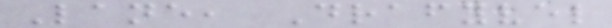Lane, Drafyvel
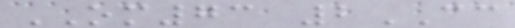OM73 2CC
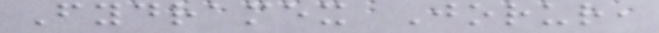Fydramex Jorur,
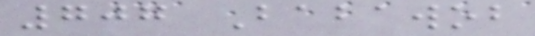707 Babawob
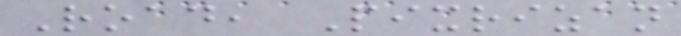Road, Pixrizan
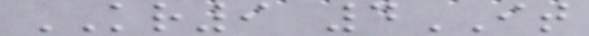KR9 4IT
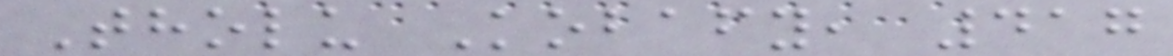Tholu Kobafy, 417
